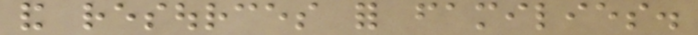and resources for families.
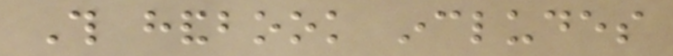This handbook includes
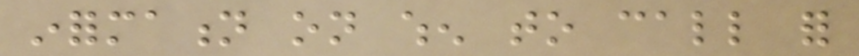information on when to call for
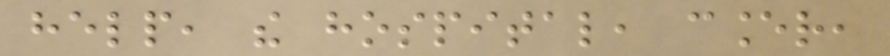help, the hospital, cancer,
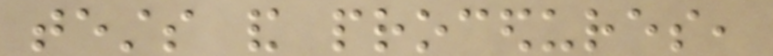tests and procedures,
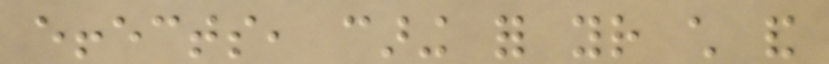effects, caring for your child and
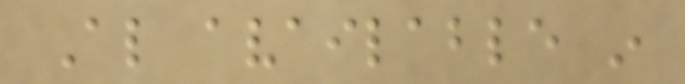Also available in
